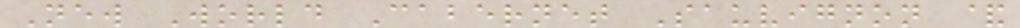New World Cabernet Sauvignon &
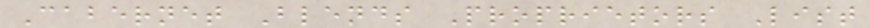Cabernet Blends Proprietors List
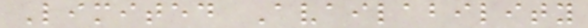Limited Availability
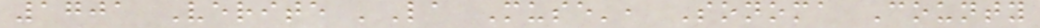1701 Verite 'La Muse', Sonoma County
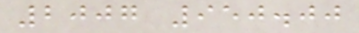2007 950.00
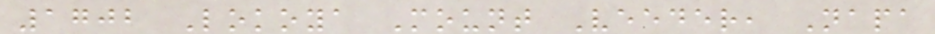1702 Lokoya Mount Veeder, Napa
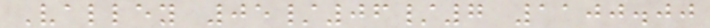Valley 05/06/7 1100.00
